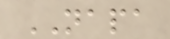NAPA
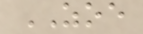ZOE
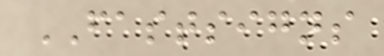FASTSIGNS
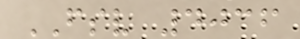FSV 4036
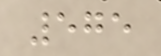575
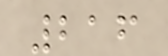216
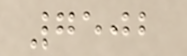7502
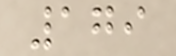179
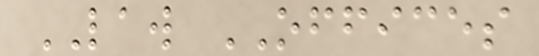LAW OFFICES
